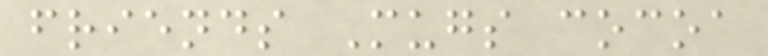friends Mugs cocoa
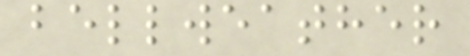bellweather
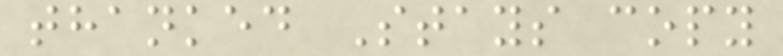thanked Stays copy
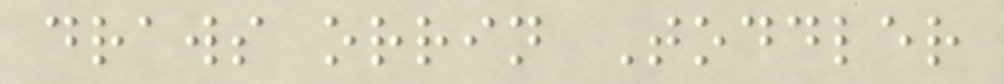draws orrin Toddler
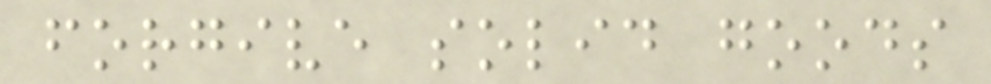forgive solid goods
